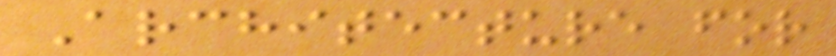Architecture for
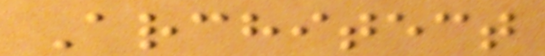Architect
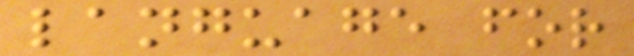language for
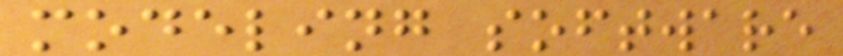modeling software
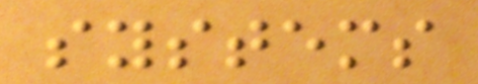systems
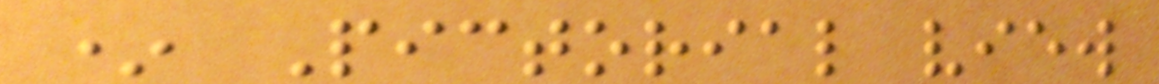* Pictorial view
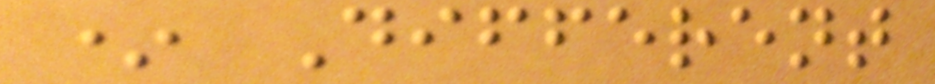* Different
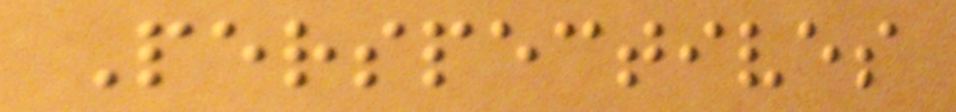Perspectives
